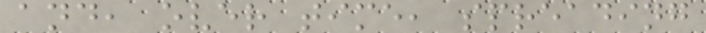and, over time, spreading
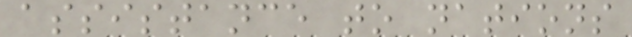assistance to nations
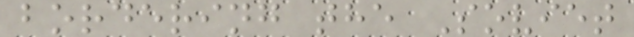bordering the Soviet
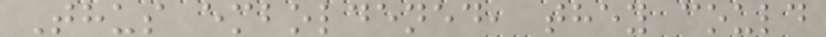Thus emboldened, they could
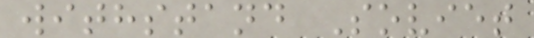withstand Soviet
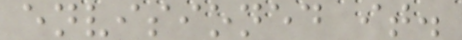envisioned it.
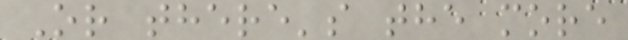Or there's the more
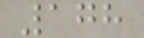178
